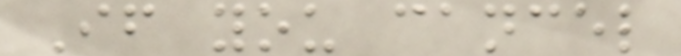If you cancel
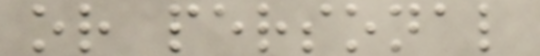or personal
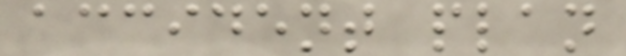accident plan
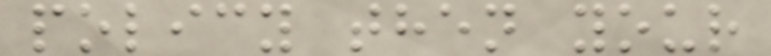policy then your
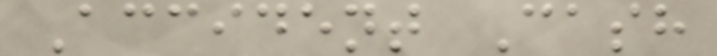Accident Cash
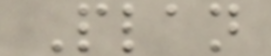Plan
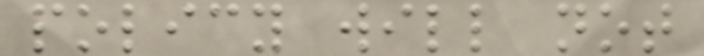policy will not
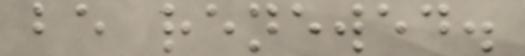be renewed.
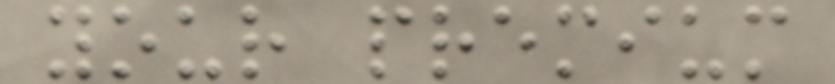your premium
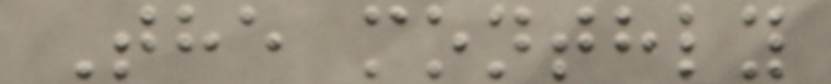The monthly
